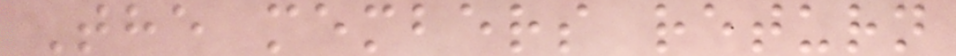The members return
